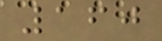160
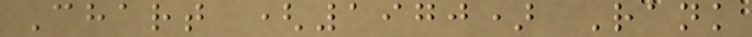Chart (1970) Rank
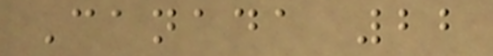Canada 22
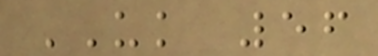UK 56
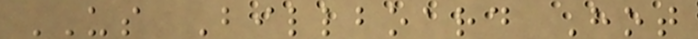US Billboard Hot
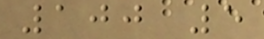100 5
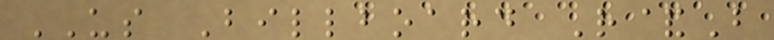US Billboard R&B
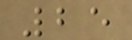25
